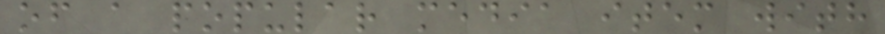of a popular media item with
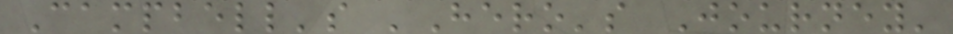Campbell's 'Hero's Journey'
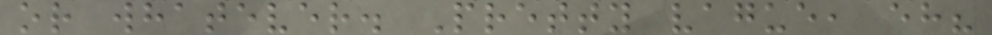or whatever. Pretty vague, eh?
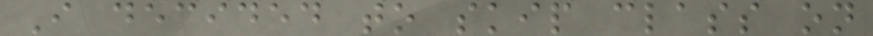I decided to skip class on
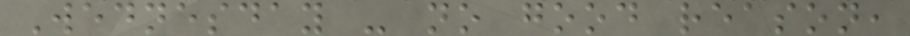Wednesday - no good reason,
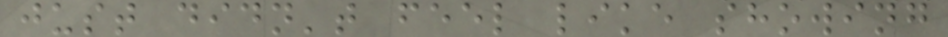just didn't feel like showing
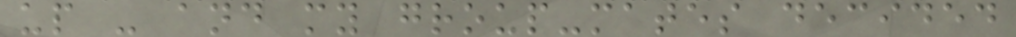up - and my group-mates decided
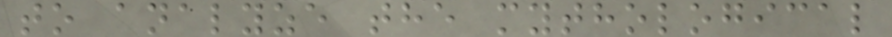to analyze the mythological
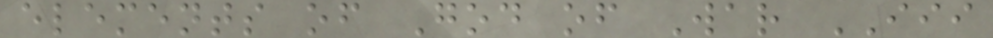elements of God of War III
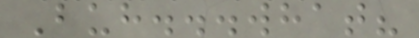Buh...what?
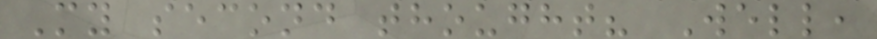My second thought? Well,
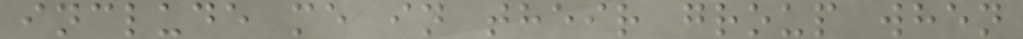include me in their group when
